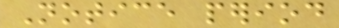Notice period
